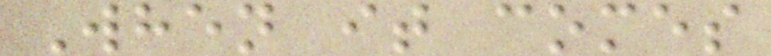When it comes
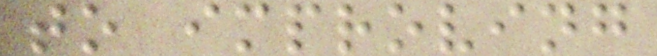to improving
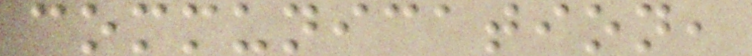communication,
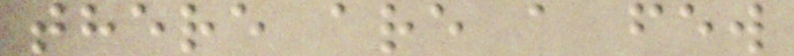there are a few
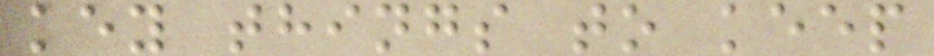key things to keep
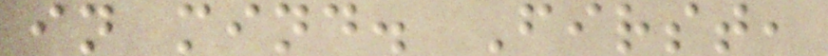in mind. First,
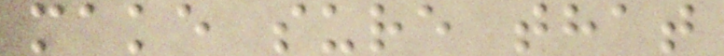make sure that
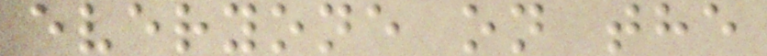everyone on the
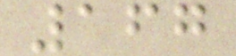167
